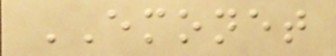EMONET
